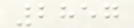2857
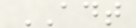ADT
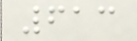613
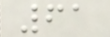61
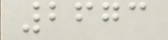2673
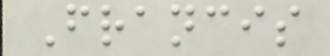Francis
